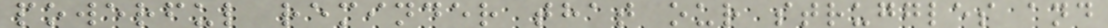powerful reminder that our struggles and
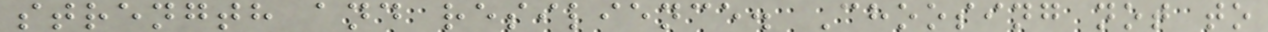strength and resilience. Choosing not to
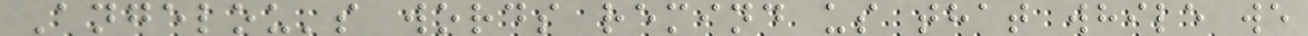Angelou's words remind us that while we
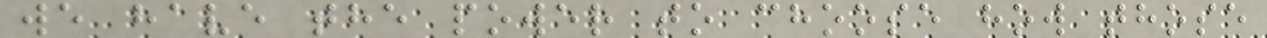we have the power to choose how those
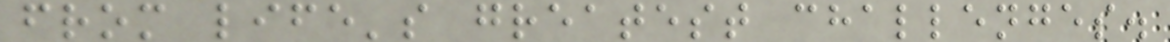from life's greatest challenges.
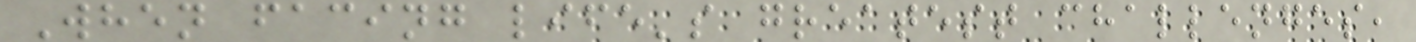When facing life's greatest challenges,
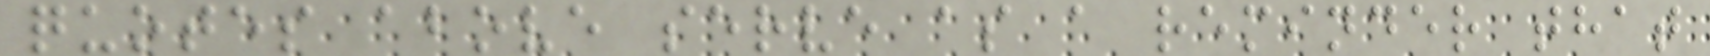quotes above serve as a reminder that
